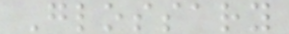Glossary
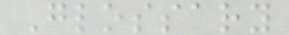Glossary
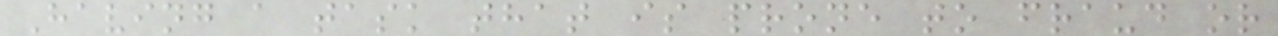Having a task that is prone to fraud or
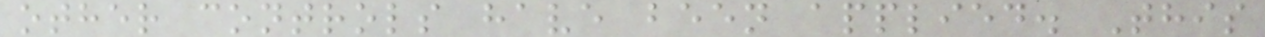other controls have been applied. This
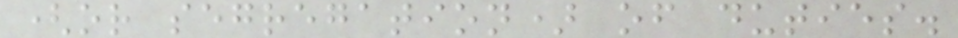(or segregation) of duties.
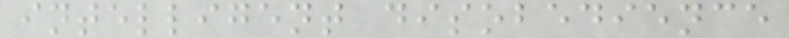intelligent disobedience
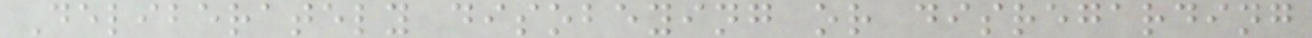Deliberately disobeying or disregarding
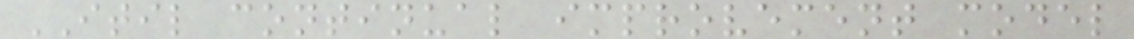ITIL continual improvement model
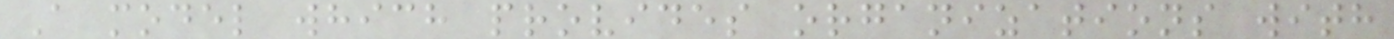A model which provides organizations with
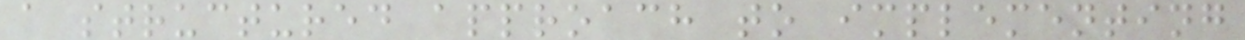a structured approach to implementing
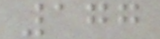177
